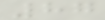87
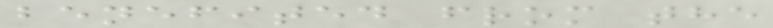benefited from the
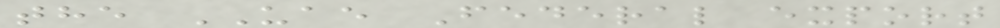the UAE Federal export
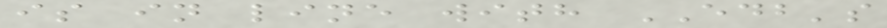is in line with EDB's
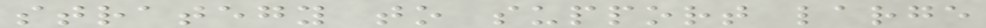strategy to support large
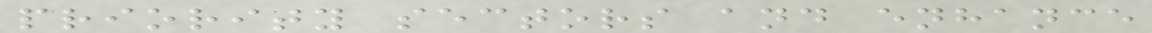priority sectors and enhance
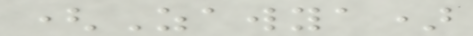(Zawya)
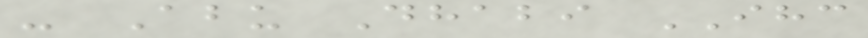- Abu Dhabi IHC
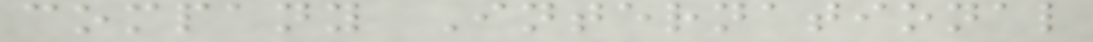company International
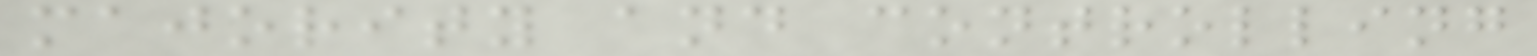majority and controlling
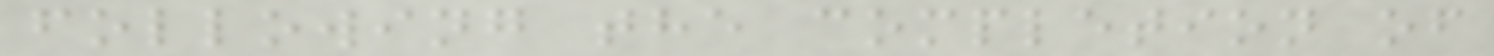following the completion of
